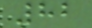82
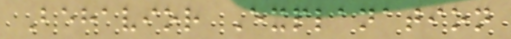Behavior Explanation
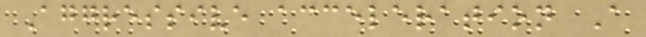Aggressive acceleration A
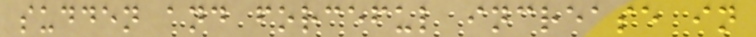sudden and forceful increase in
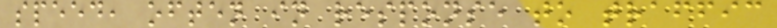speed, often in response to traffic
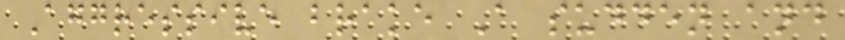Aggressive brake A sudden and
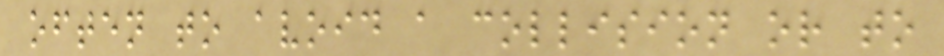often to avoid a collision or to
